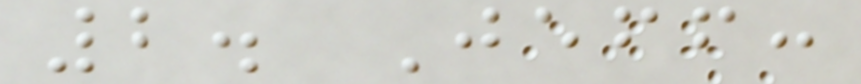2. Jeff:
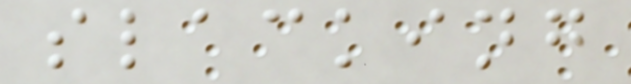slacking
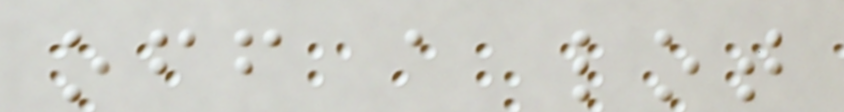off a lot
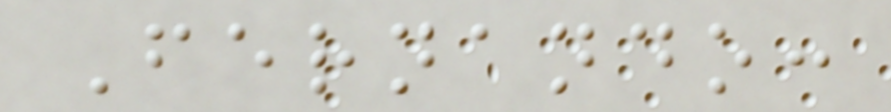Fernando:
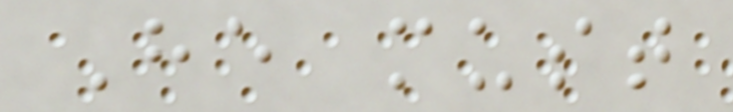He must
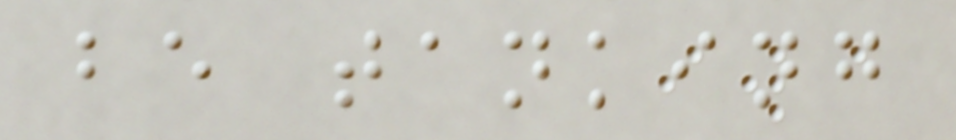be tanking
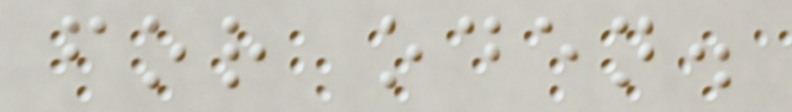for oden.
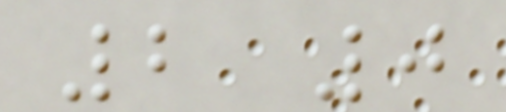2 0
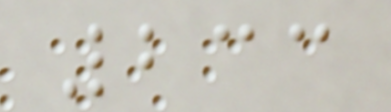233
